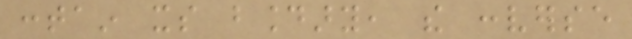contain its boundary, the converse
